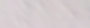15
